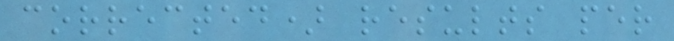corrected) results per
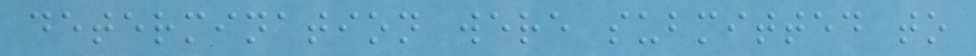determination were submitted to
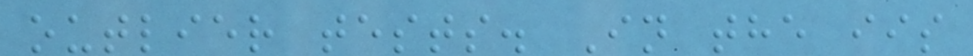outlier tests. In the iis
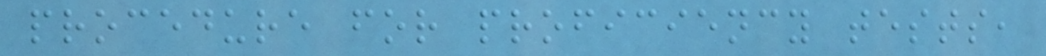procedure for proficiency tests,
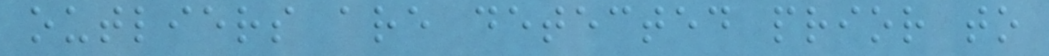outliers are detected prior to
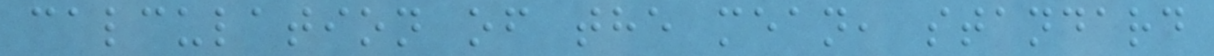calculation of the mean, standard
